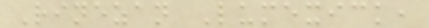Rinezan Lumexick,
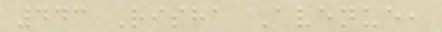443 Risha Avenue,
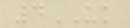4UK
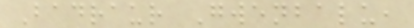Badraur Gwenbalu,
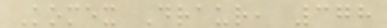Komex Draur, 378
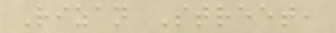Rizan Street,
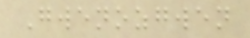Gwenozgwen
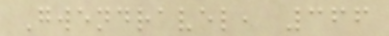Gwendravel, 366
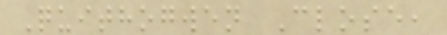Quithogwen Close,
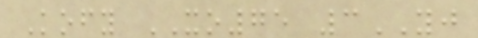Kofy XO75 3YJ
